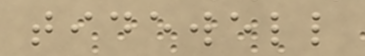tidewell
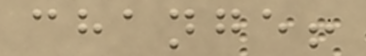change!
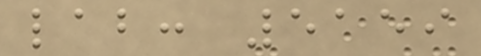lab: 5159
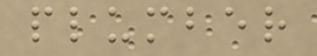plumber
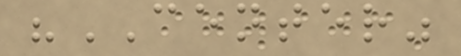"CENTER"
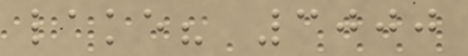lake? 3000
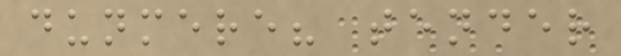dunmere? tender
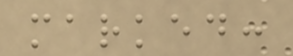marked:
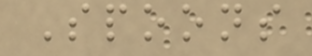Spoons
